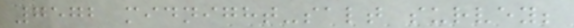7572 midnight-salt survey;
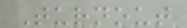Turnout
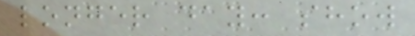longer day: show
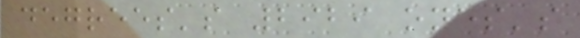degrees's 2929 ones's
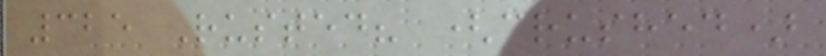325 Rusted? (crushed)
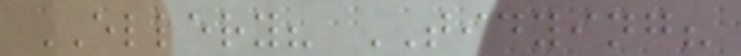ELLERY? TIDYING?
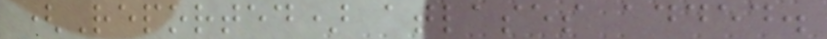(Reported) atlases added.
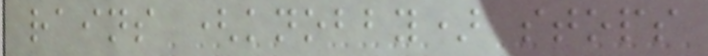rains (knobby) stops
